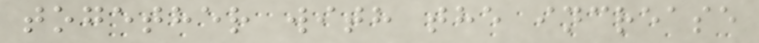together with the increase
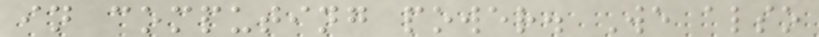in computing power. We also
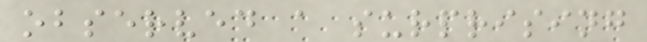observed a surprising
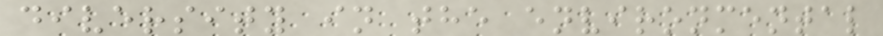diversity in the environmental
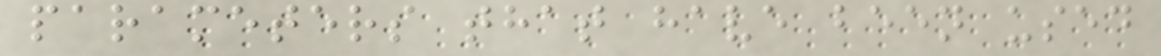parameters that have been used
